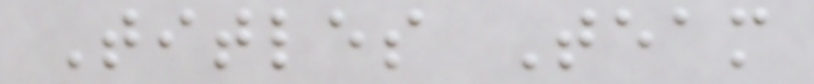Titles Team
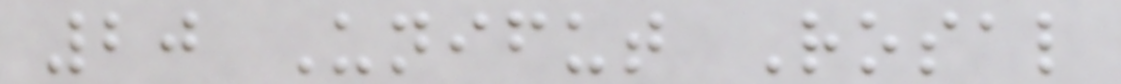20 Unifut Rosal
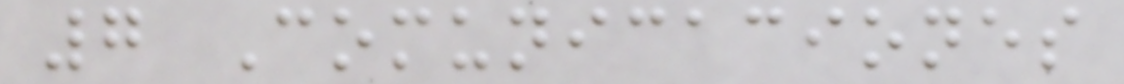7 Comunicaciones
